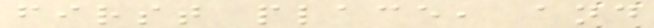first place, and
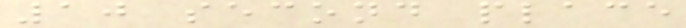10 second place
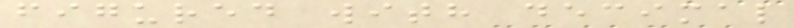figured with decimal
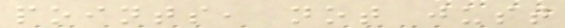points, not just
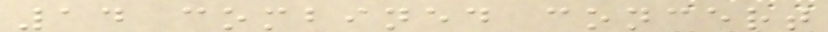14 combined concert
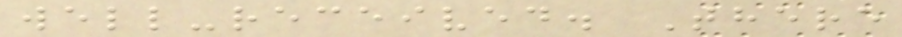well-received. There
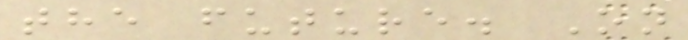the future. On
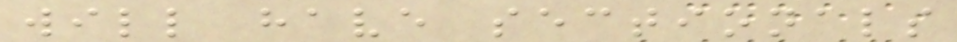will have sectionals
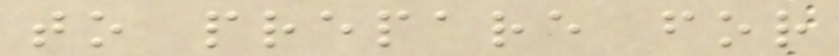to prepare for
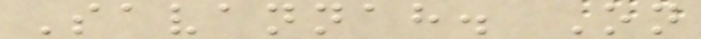Savannah. On
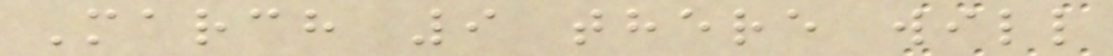March 9 there will
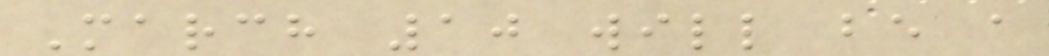March 10 will be a
